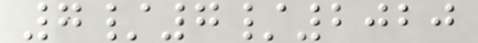7/7/2020
